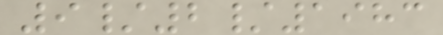9/2/1983
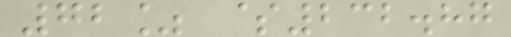72% $232.87
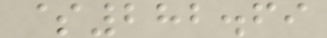$282.69
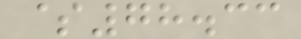$78.33
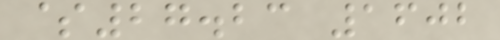$27.23 1602
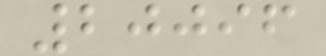20096
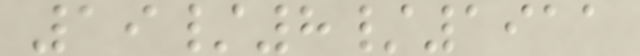19/8/1911
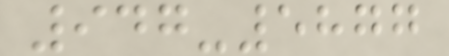947-5877
